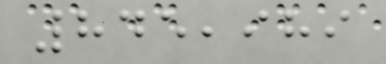845,989
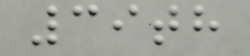39th
